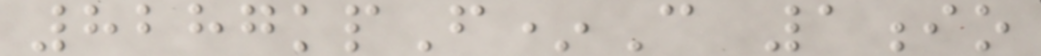8287kpF*C 1io
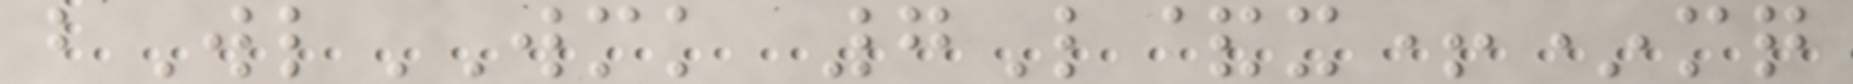bWlWMK 7L&x+*mq
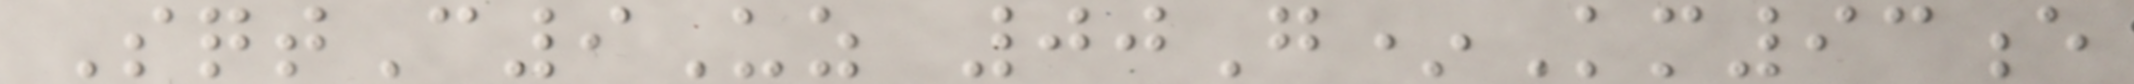SqtC9Uz 00G*Km93e
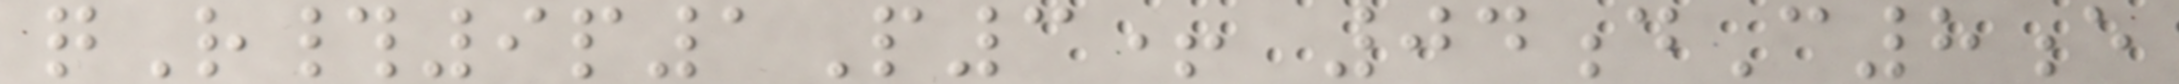qR#9p1P3+ 04dC8e
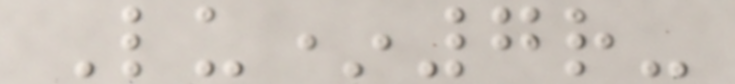Lu*7r-
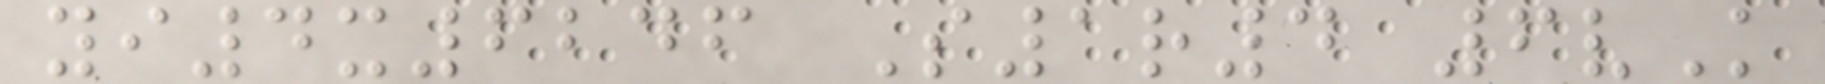yi4x6246 S1r4 6vK
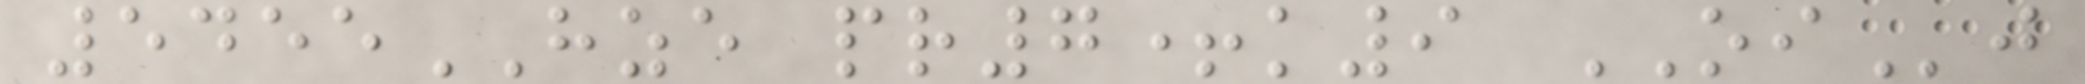5455HZE pr7+k9 OIj
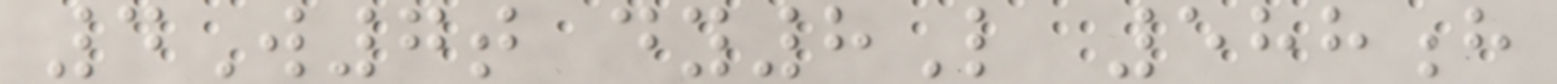4W7t dy8L 588h
